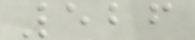526
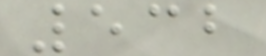532
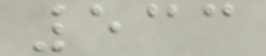533
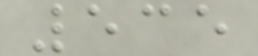535
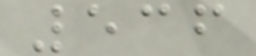536
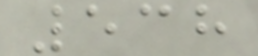538
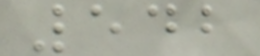542
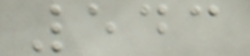543
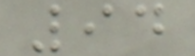94
